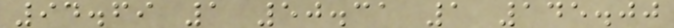94.69 1 50.31 1 145.00
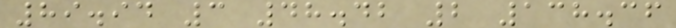89.94 3 48.42 2 138.36
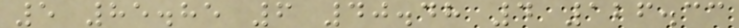5 85.85 6 40.48 4 126.33
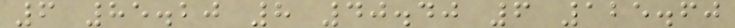6 85.20 8 40.40 6 125.60
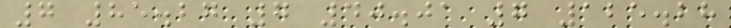7 85.27 7 40.01 7 125.28
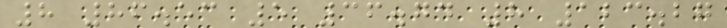8 86.53 5 36.74 8 123.27
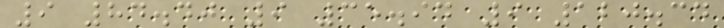9 84.40 9 35.94 9 120.34
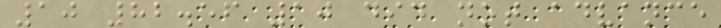10 82.56 10 did not advance
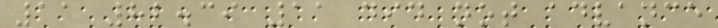11 82.39 11 did not advance
